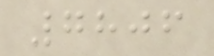7806
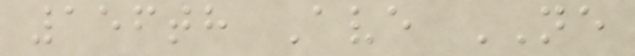156th Ave NE
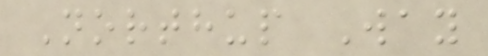Northup Way
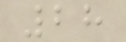28
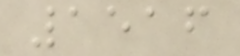1516
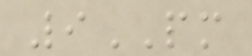9PM
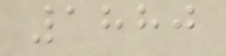1880
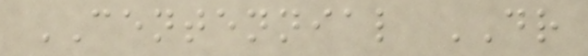CENTENNIAL DR
